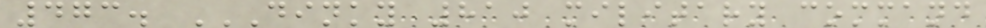473. DINKY 810 MILITARY COMMAND
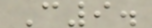C9.
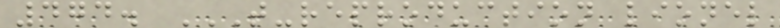474. T-REPRODUCTION LIONEL
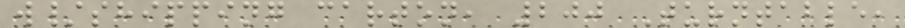w/shipping carton, 200 Turntable,
